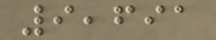9,691
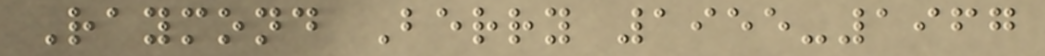Raymond Berry 1955-1967
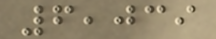6,039
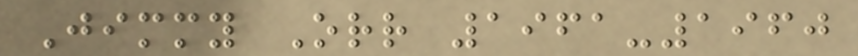Jimmy Orr 1961-1960
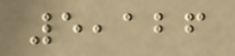5,126
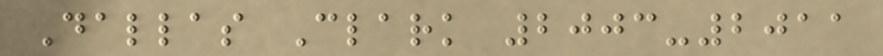Dallas Clark 2003-2011
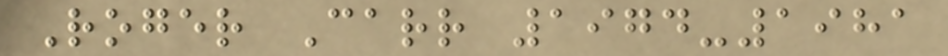Roger Carr 1974-1981
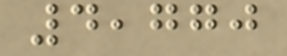4,770
